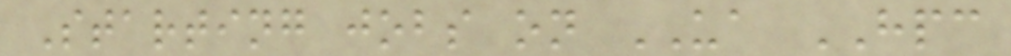Starting jobs on UA HPC
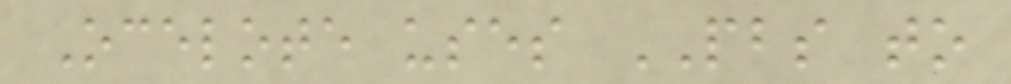Ocelote uses PBS to
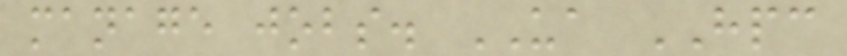manage jobs. UA HPC
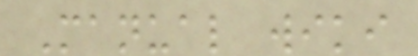Manual wiki
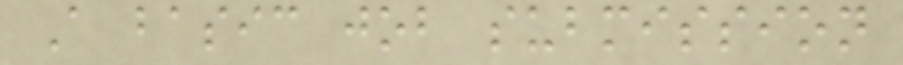A basic job submission
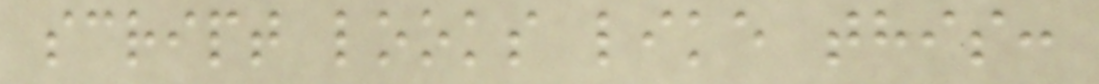script looks like this:
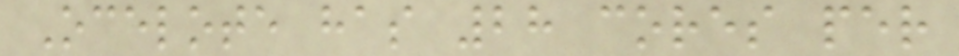Ocelote has 28 cores per
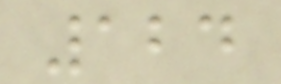124
